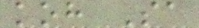koh Sa
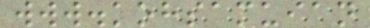www.kohsamuian
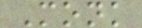Monk
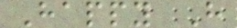Happy H
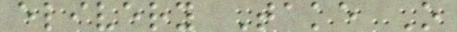elivery Take O
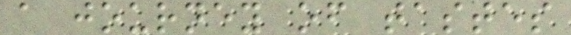a journey of tastes
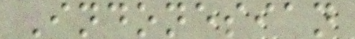Indonesian
